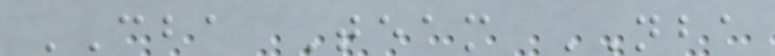CBA Team NBA
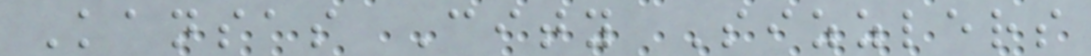Kansas City Sizzlers
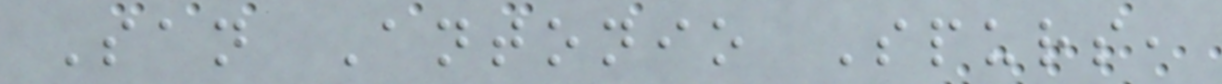San Antonio Spurs,
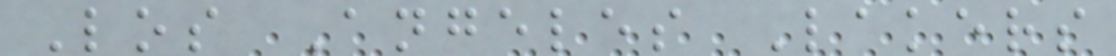Los Angeles Lakers
